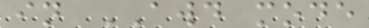in AWD mode
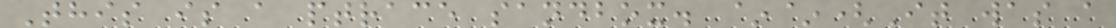This is a ptrace sandbox. ~~(It was a
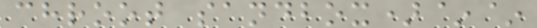chroot sandbox)~~
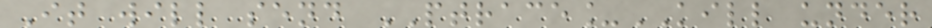It will send PTRACE_KILL under
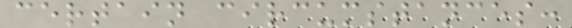certain circumstances:
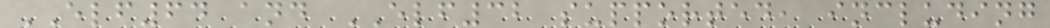ELF64 and ELF32 supported, including
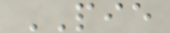PIE
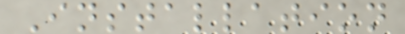Installation
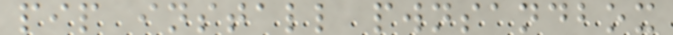pip install pwnsandbox
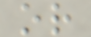or
